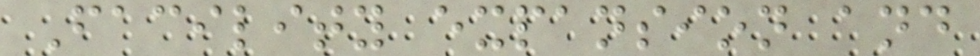Facility expansion and
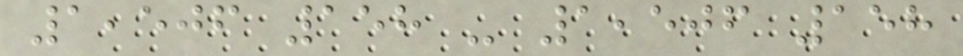1,506 158 - 1,506 158
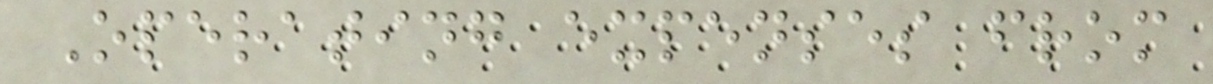Operating expenses from
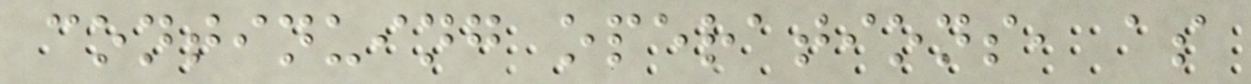continuing operations, as
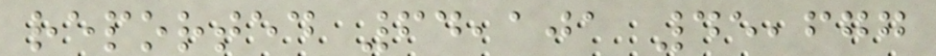reported 64,101 45,677
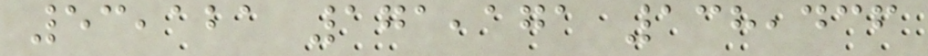53,121 171,171 138,436
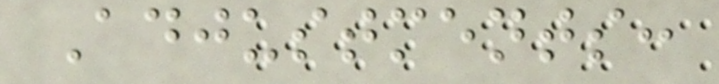Adjustments:
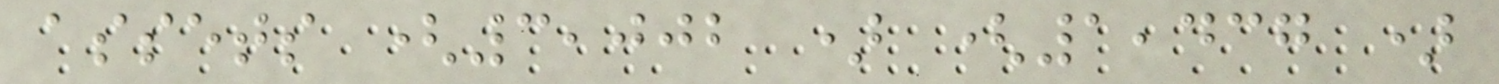assets (3,002 ) (1,437 )
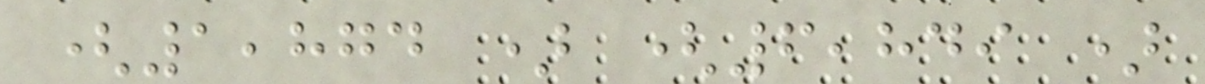(1,874 ) (6,849 )
